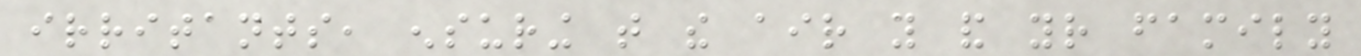irritants, ensuring that the air you and your family
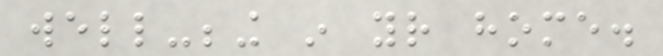well-being in your home.
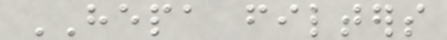HEPA filters
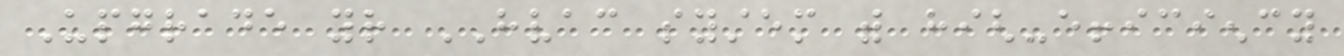Upgrade your HVAC system with high-efficiency
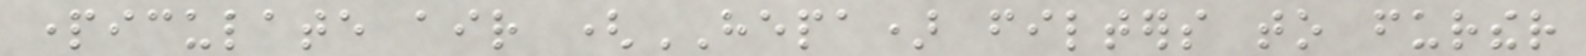particulate air (HEPA) filters to further
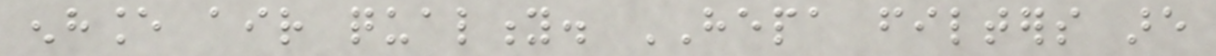enhance air quality. HEPA filters are
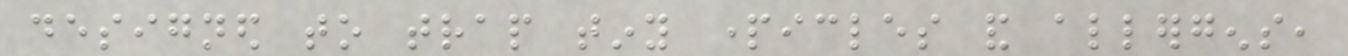designed to trap tiny particles and allergens,
